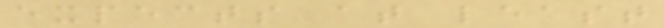expects at least
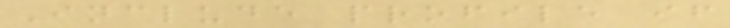Include profile if
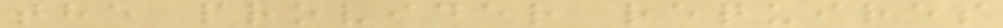the provider requires
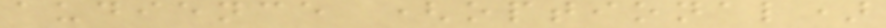audience (optional)
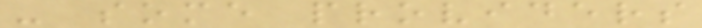- some providers
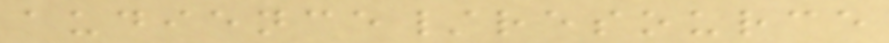audience/resource
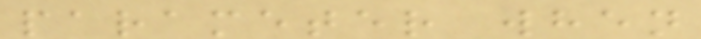parameter when
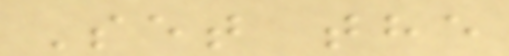Set the
